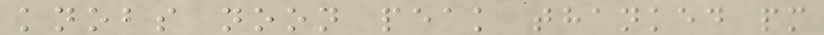knobs noon peak thanked pm
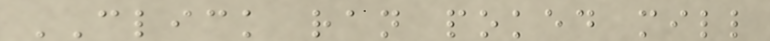CLICK ran poked mill
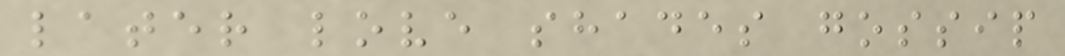later love shades gossip
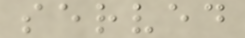served
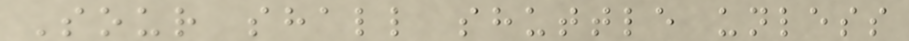Sour shall shuttle unless
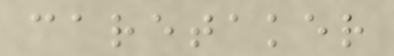caretaker
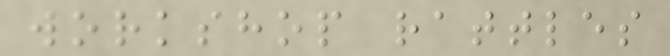workshop rattles
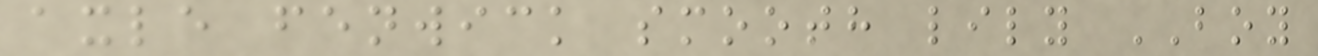axle fenwick smooth lily BOY
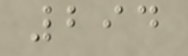294
